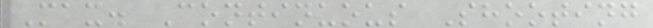Max. Continuous Shooting
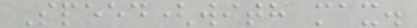Speed(with max.
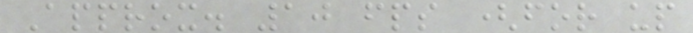Approx. 10 fps (for up
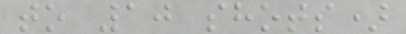to 10 shots)
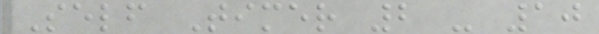Self Timer 2 - 10
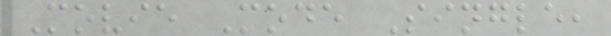Movie Mode Single,
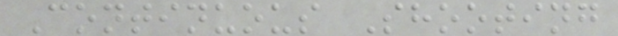Continuous Shooting
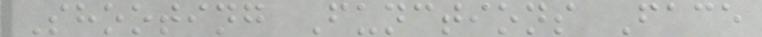Shooting Functions Face
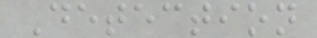Detection
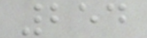254
